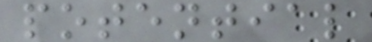potential
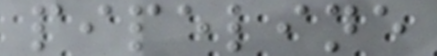pipeline
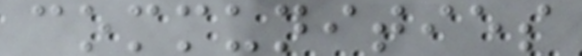communities
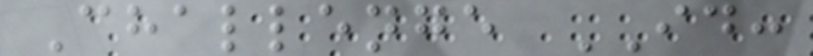Challenge ID:
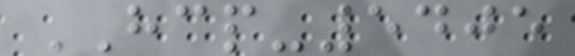HCP-5405
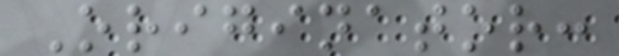Originator:
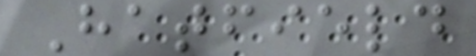Hatfield
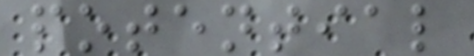potential
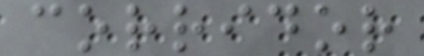corridor
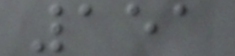151
